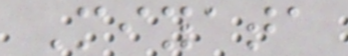Miyata
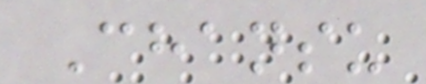Chansu
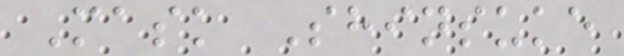Mask Shinsuke
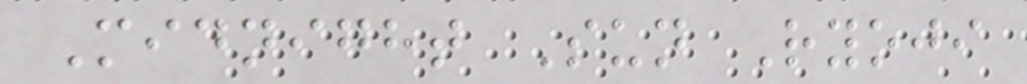Midnight Sun Ryoji
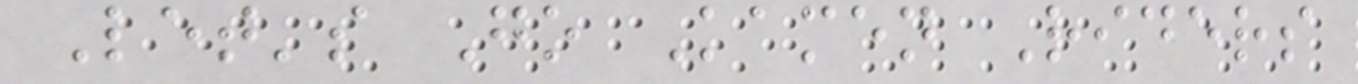Let's Go Kamen Riders
